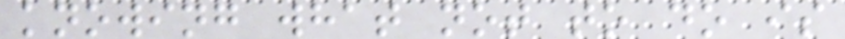knowing what not to do is
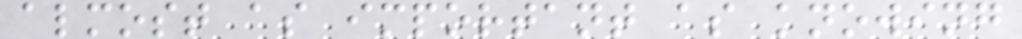almost as important as knowing
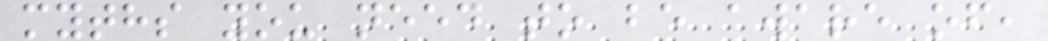myths you need to be aware of,
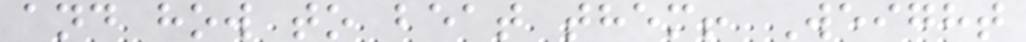and how to beat them! Weight
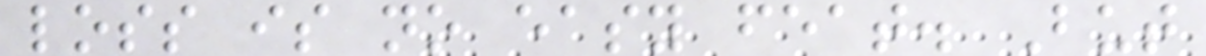loss is no easy feat. But
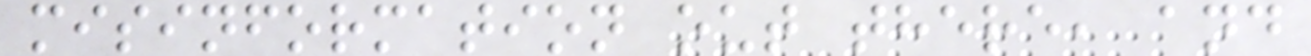misinformation out there, and
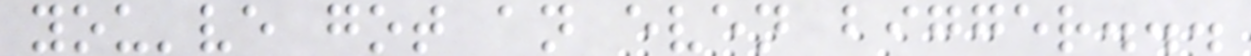you've got an even bigger...
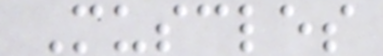Muscles
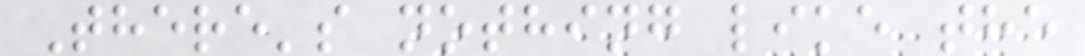There's nothing like the
